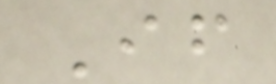If
